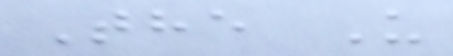The U
